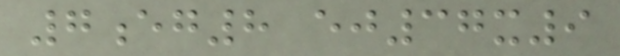7eg8 ej37x9
